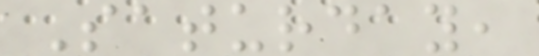Saturday,
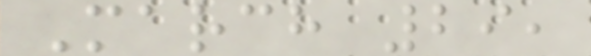March 29,
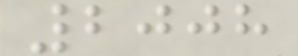2008
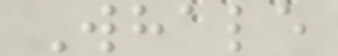Whale
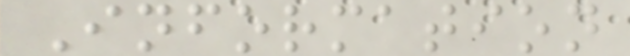Information
